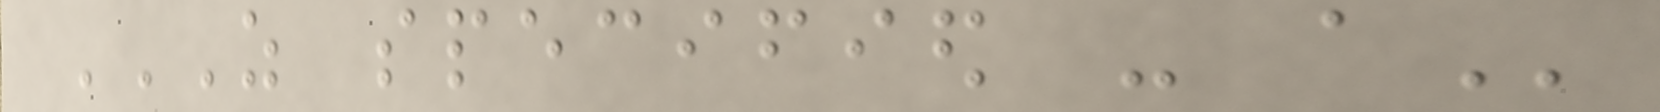AS SPECIFIED - A
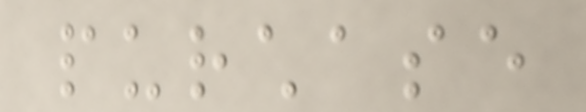purchase
